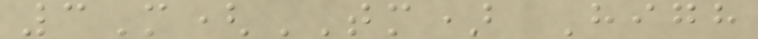3M(TM) High
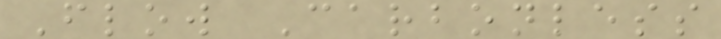Flow Carbonless
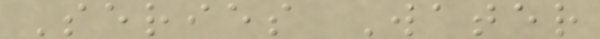Series Water
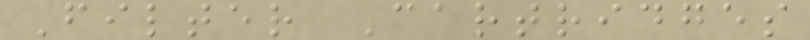Filter Cartridges
